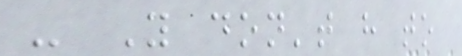- You don't have to
